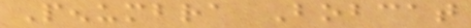Penumbra Bobcat
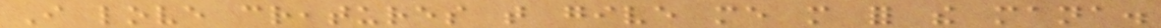I love creatures that give me more for the mana.
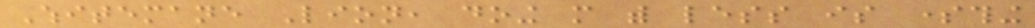Whitemane Lion, doing more with less is something
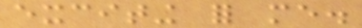exciting for me.
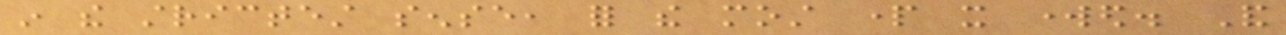in the strictest sense, for the most part it worked. And
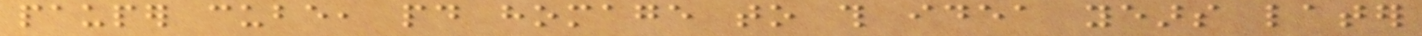pauper cube, paid homage to this idea years later
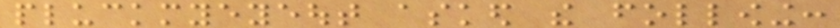pluckmyeyeout asked the following:
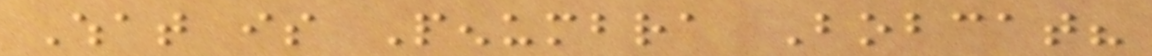What is Penumbra Bobcat?
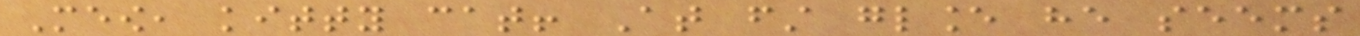Meow, kitty cat! At first glance he seems
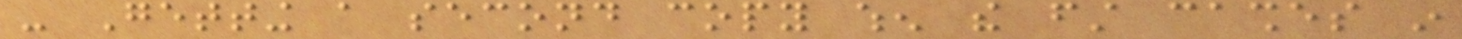- Getting a second copy when the first cashes in
